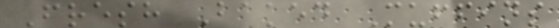Fresh Baked Muffins
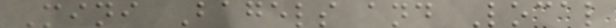Mini Bagels and Local
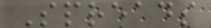Spreads
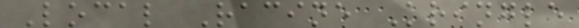Local Racine Kringle
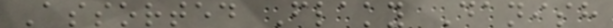Assorted Flaky Danish
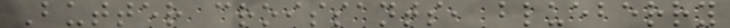Butter croissants, blueberry
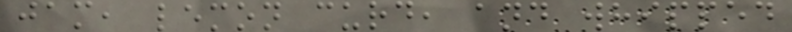jam, lemon curd, and whipped
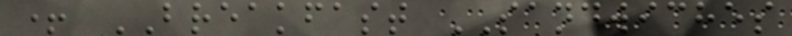+ BREAKFAST SANDWICHES
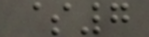$7
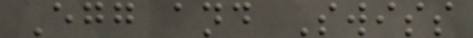Egg and Swiss
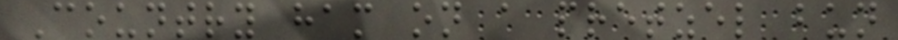Country ham on a pretzel bun
